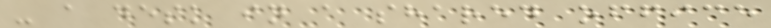- a desk in a shared office
